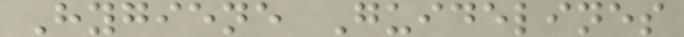Hygiene Guidelines
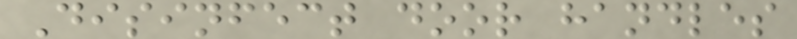Disinfect door handles
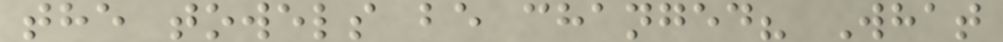the towels be changed? What
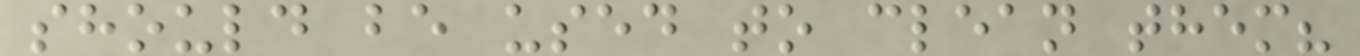should be used to clean them?
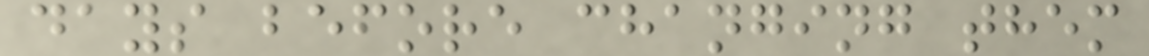days before changing them
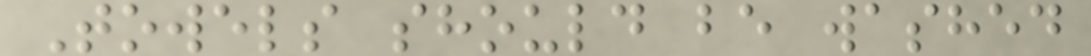Towels should be washed
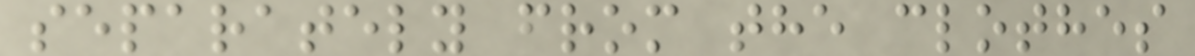separately from the clothes
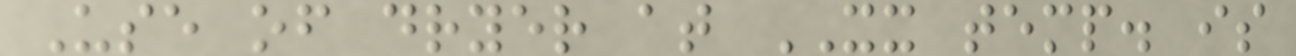Use of dryer at XX temp. is
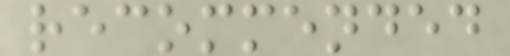recommended
